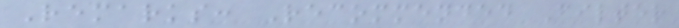Remarks: Recommended Filter
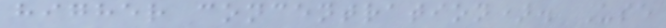higher concentration). Use
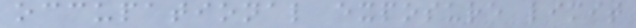occupational exposure limit
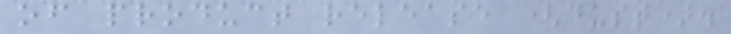of product release (dust).
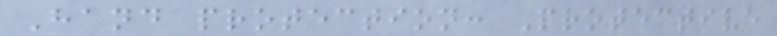Hand protection: Protective
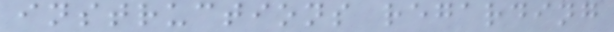instructions regarding
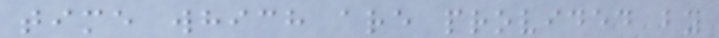time which are provided by
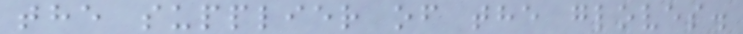the supplier of the gloves.
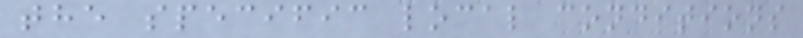the specific local conditions
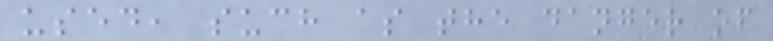used, such as the danger of
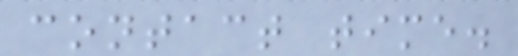contact time.
